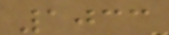1033
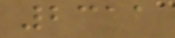2311
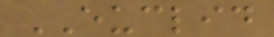EUCLID
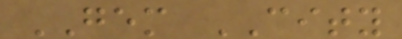GEM CITY
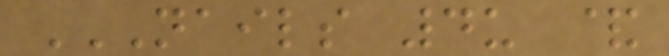NAILS 4U &
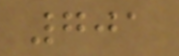701
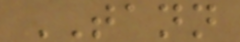TANN
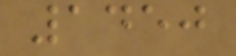1450
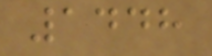1448
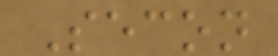Secon
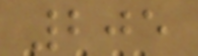205
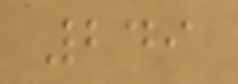249
